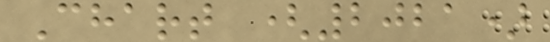Chart (2021)
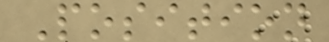Position
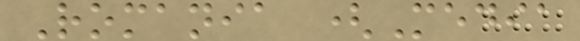Romania (Media
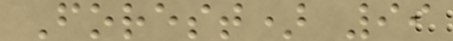Forest) 99
